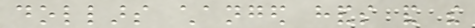dollars changed hands and the
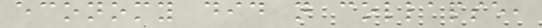economy did not collapse,
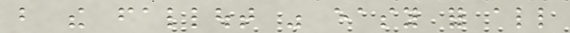but the fallout was easy for all
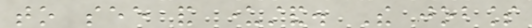to see and understand. The jobless
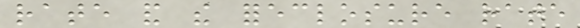rate and the foreclosure rate
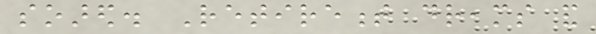soared. Retirement dreams and
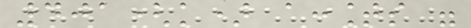401(k) accounts were
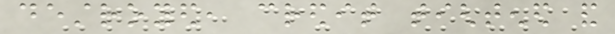destroyed, credit tightened and
